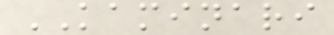KAMINARI
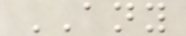ANY
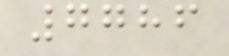7786
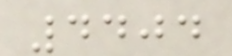4404
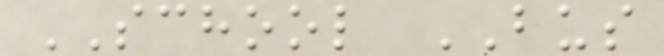SCHOOL BUS
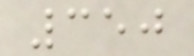350
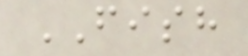FISH
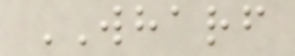WHARF
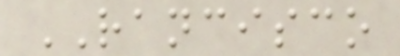RANCISCO
